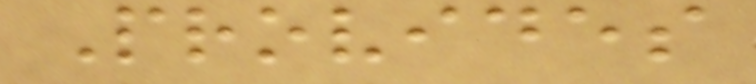Provides
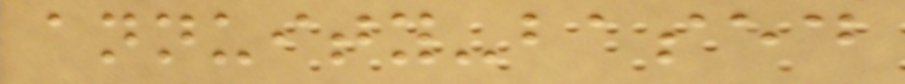annuity-based
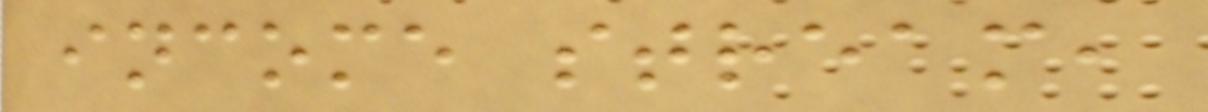income stream,
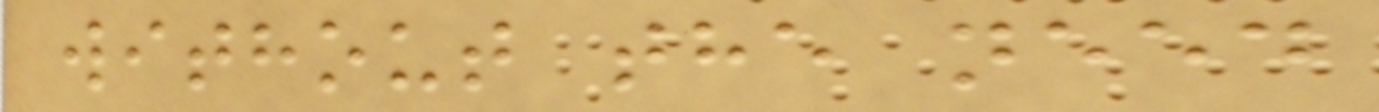without the need
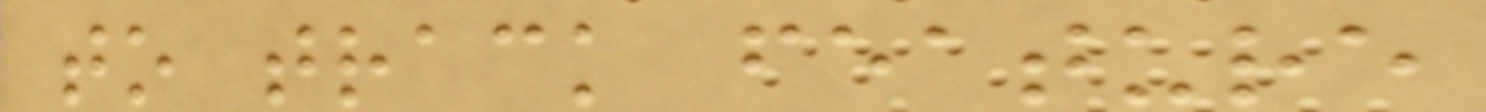to track feature
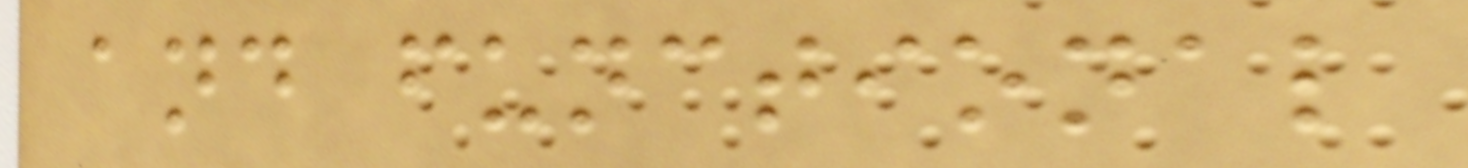and functional
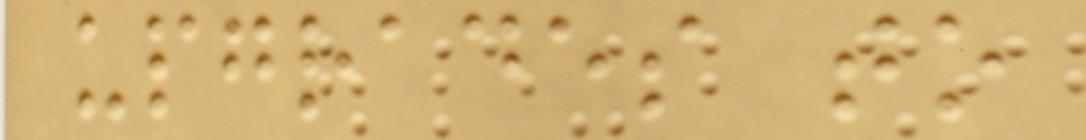upgrades to
